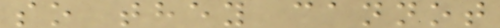so they cannot
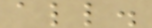all.
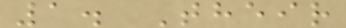1. Their
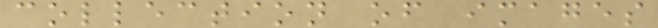collection of images
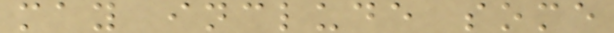may include some
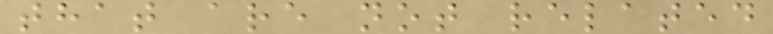that are not related
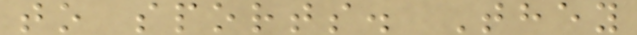to sports. They
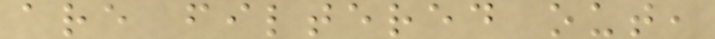are filtered out,
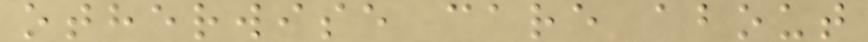otherwise care about
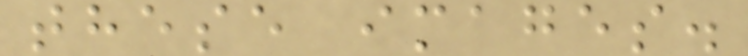these images.
